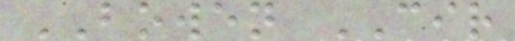BOWEN CIR
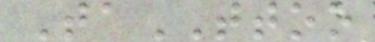TaTTOO
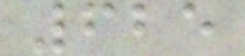625
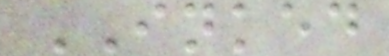INKED
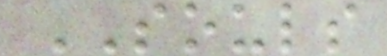SOULS
